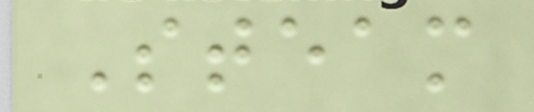Steam
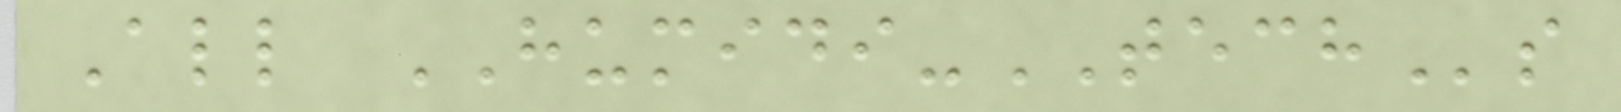All HUMIDI-TECHs
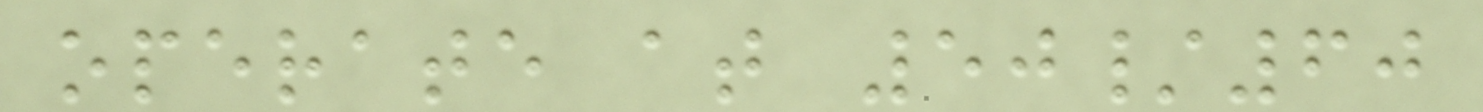operate at 50/60
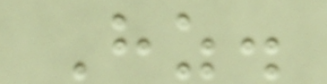Hz.
